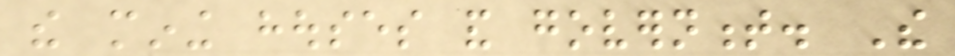the mining houses and government. The
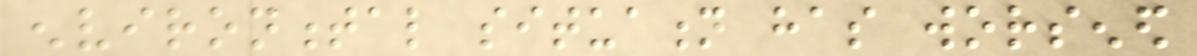environmental situation has worsened
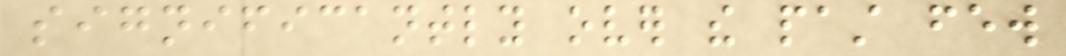significantly over the past few
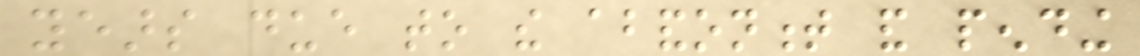years due to the abandonment and pending
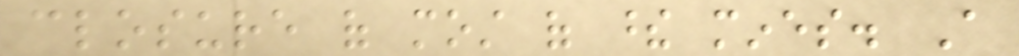closure of most of these mines. A
